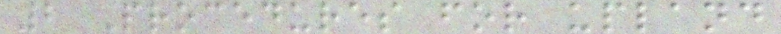2 Procedures for upland
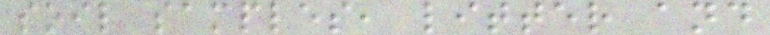soil samples, litter and
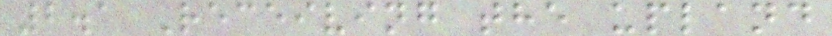2.1 Receiving the upland
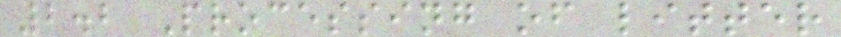2.2 Processing of litter
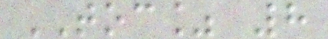TOC% 8
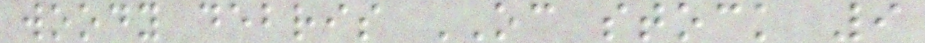woody debris OC stock 9
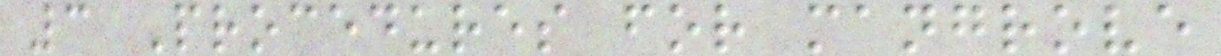3 Procedures for mangrove
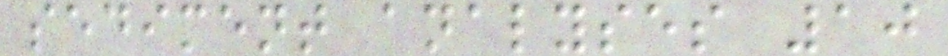sediment analyses 10
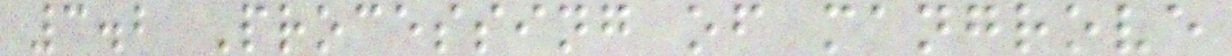3.2 Processing of mangrove
